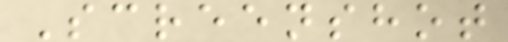Screenshot
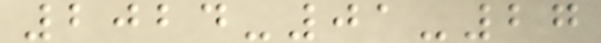2024-01-27
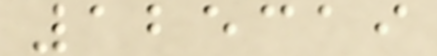125319
